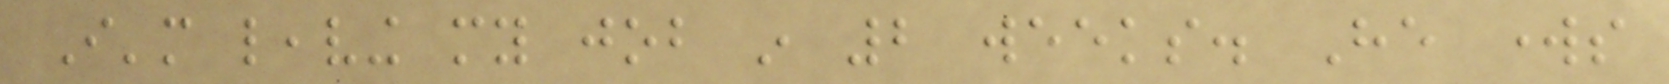I'm leaving my job in 2 weeks. He works
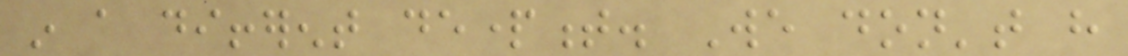in a different department. We don't have
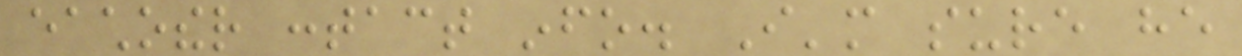eachother contact info. I'm sure he
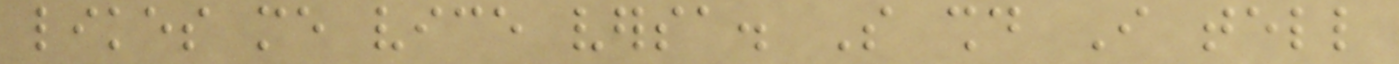likes me vice versa. So should I tell
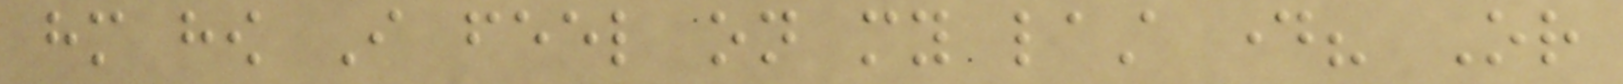him how I feel on my last day? Or
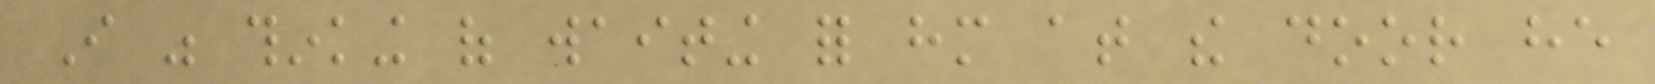I was thinking of waiting for him at the door he
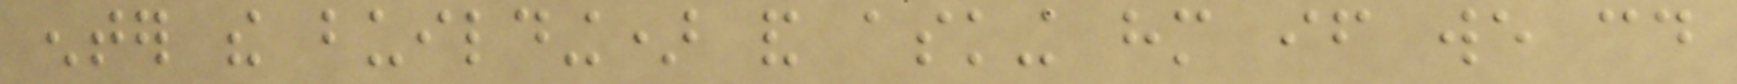enter the building) and asking him if we could
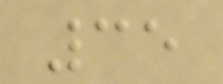35
